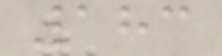183
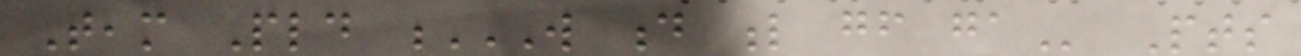Team Pld W D L GF GA Pts
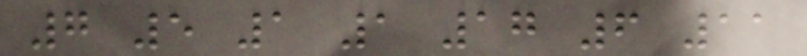7 5 1 1 17 6 11
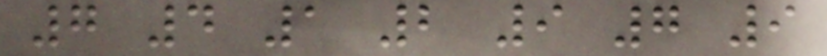7 4 1 2 9 7 9
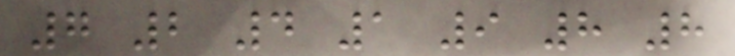7 2 4 1 9 8 8
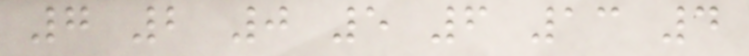7 2 0 5 6 13 4
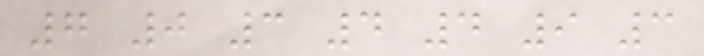7 0 3 4 4 9 3
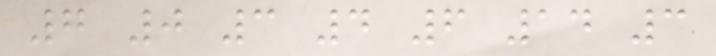7 0 3 4 6 14 3
